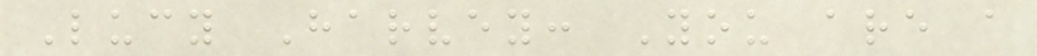Lucy Harvey: You are a
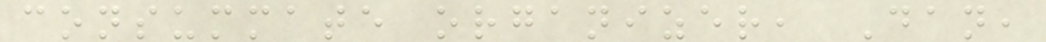consummate organizer, Dan,
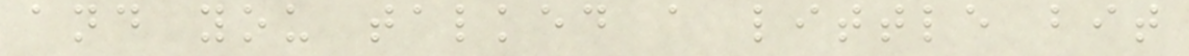and you talked a little bit
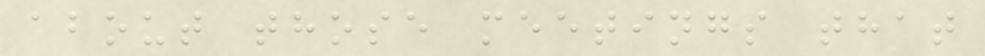about those meetings that
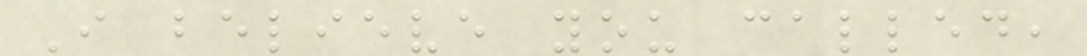I believe you called,
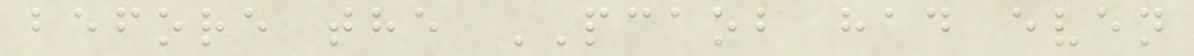before the PCAOB had even
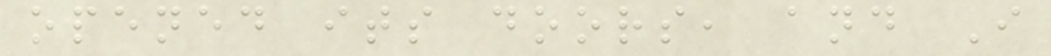opened its doors, and I
